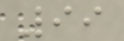99
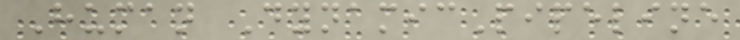Human DynamicPipeline
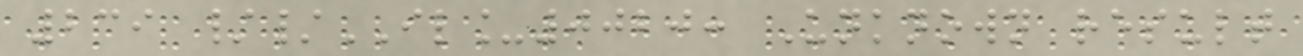239 //IL_0020: Unknown result
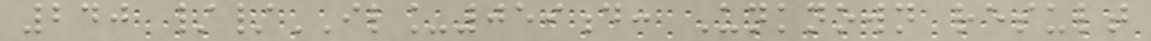240 //IL_059d: Unknown result
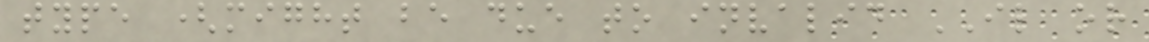type (might be due to invalid IL or
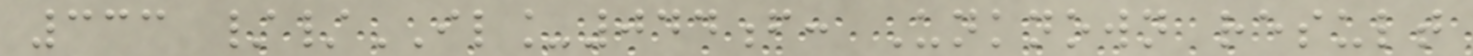333 //IL_044f: Unknown result
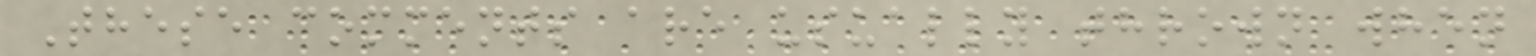These comments are usually thrown when
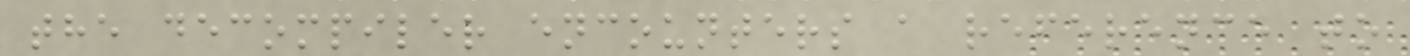the decompiler encounters a reference to
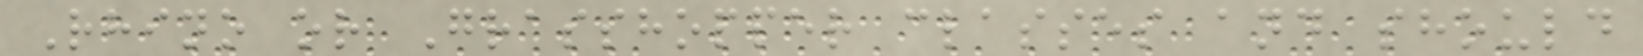Rhino or Grasshopper classes and should
